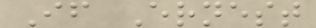If Ernest
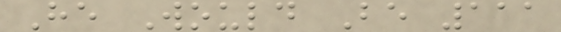He Would Be 111
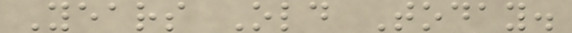Years Old Today.
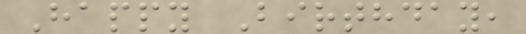Happy Birthday,
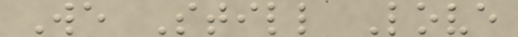We Still Love
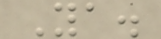Ya.
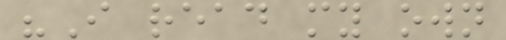"I read my own
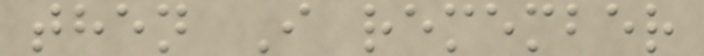then I remember
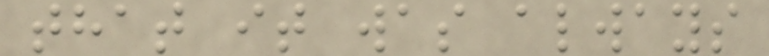that it was always
